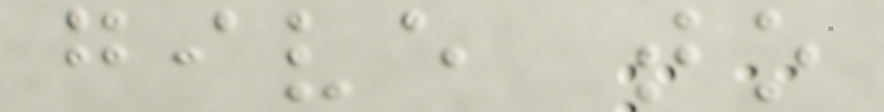give to
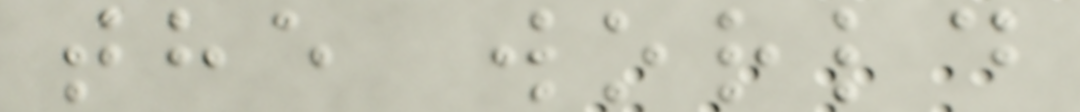the world
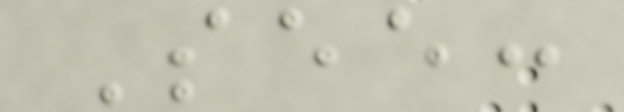See:
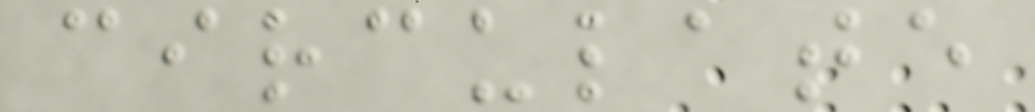circulate
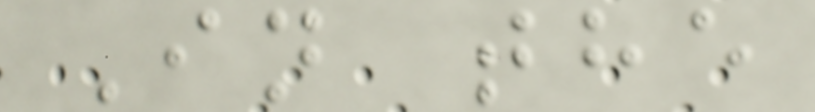In the
